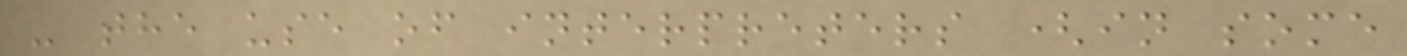- the use of interpreters (in some
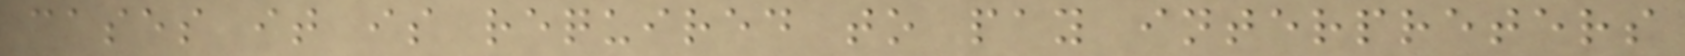cases it is required to pay interpreters
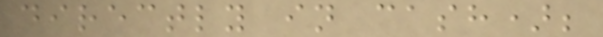directly in cash);
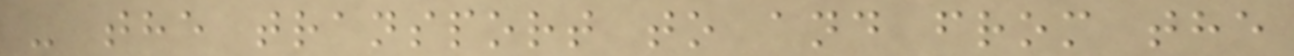- the transport to and from the
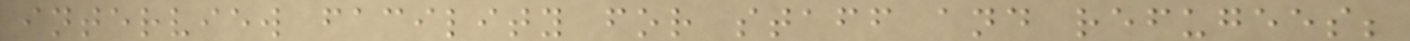interview facility for staff and refugees;
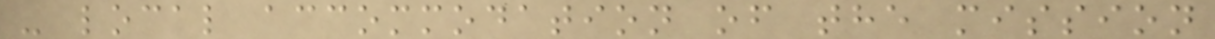- local accommodation of the mission
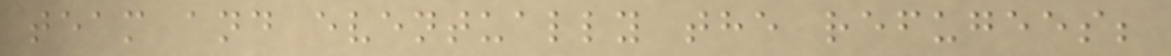team and eventually the refugees;
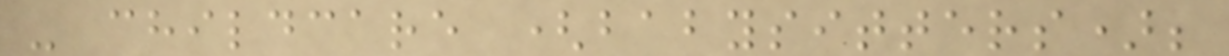- childcare (babysitters);
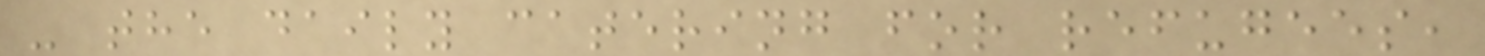- the daily catering for refugees,
